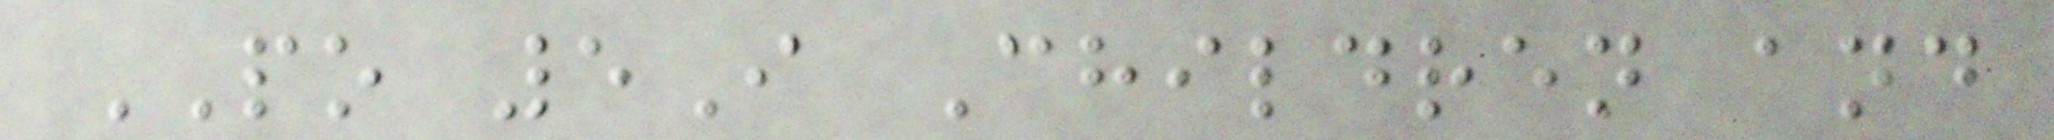PO 5I Children and
